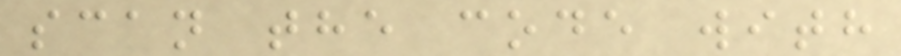scan the code with
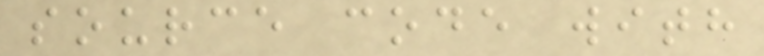source code with
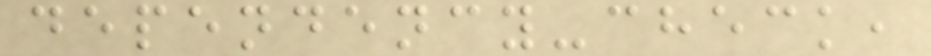dependency-check,
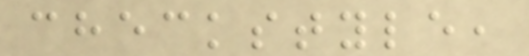checkstyle,
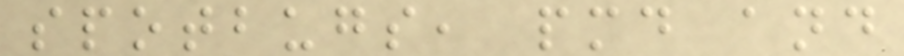spotbugs, pmd and
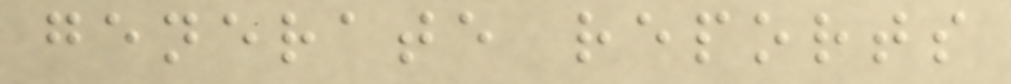generate reports
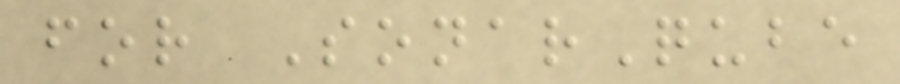for SonarQube
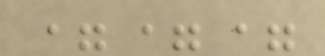===
